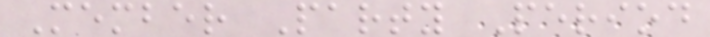Member Party Period
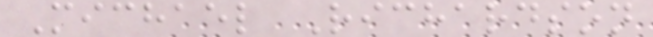Michael Richardson
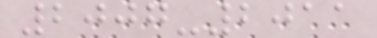2007-2011
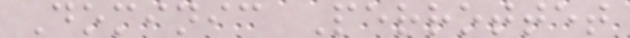Dominic Perrottet
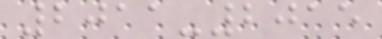2011-2015
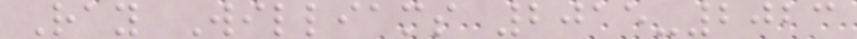Ray Williams 2015-2023
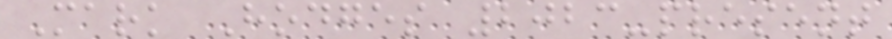Mark Hodges 2023-present
